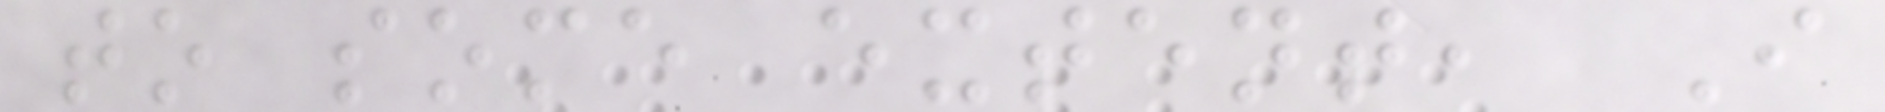to some extent, I
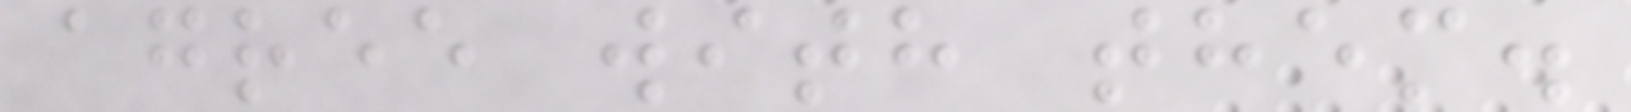agree with them.
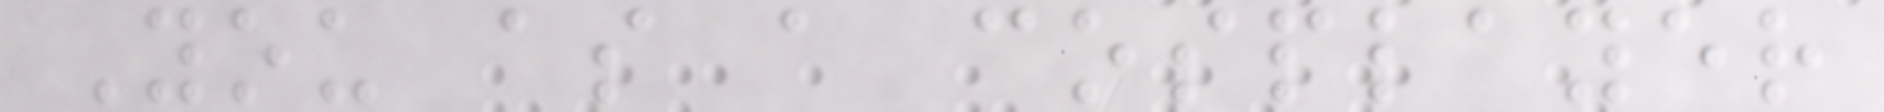You as a cosplayer
